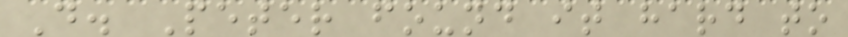D. Peter found it hard to
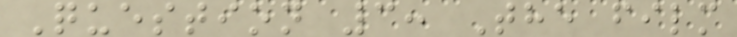Question 3: The film
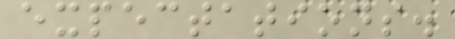expectations.
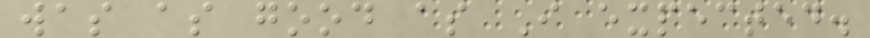was as good as I expected.
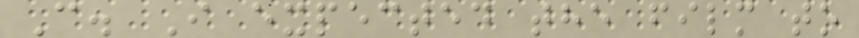C. I expected the film to
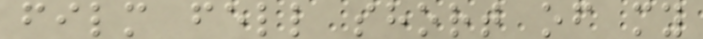film fell short of my
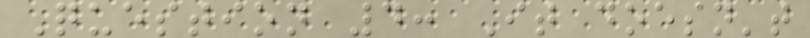Question 4: It doesn't
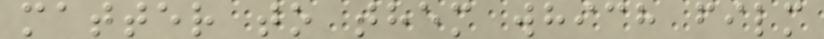matter to them which film
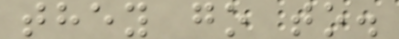they go to.
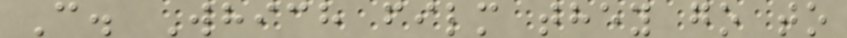C. Which film they go to
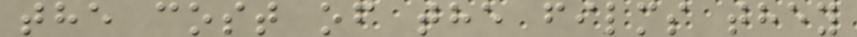the cost of the films they
